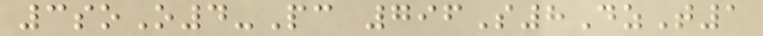3soO4-Pc 796S8DzT1
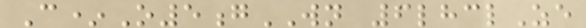C*O5gWN 6lhclZe
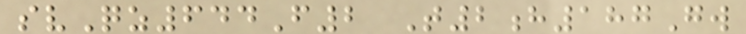svQz644F2 T2h187Gw
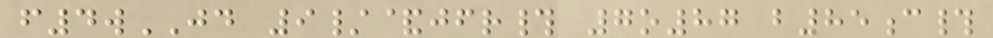f4wJD 9/&jfr# 7o87 b85c#
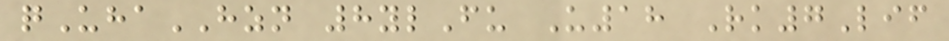qUhaHZN 8ylFu U18 Rk7Lif
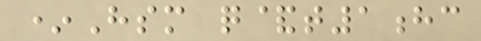*Hsm q&t1hc
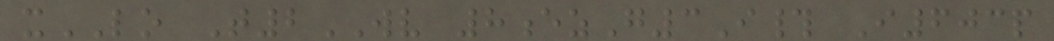xLO T2WV 8ezG3I# I603p
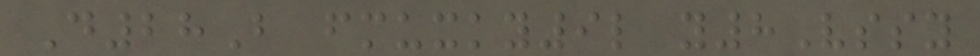D28B fmuxky9l y8Vssy
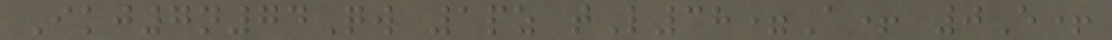Ikj7n74Qw 1pz tL38=A+ 0E+
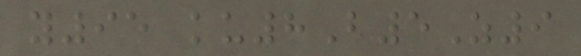y95 ku8B5Z9
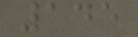145
